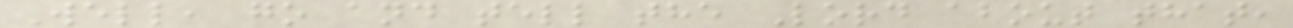Well, go and tell the Lord about that,
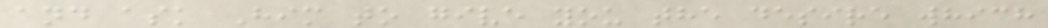and ask Him to give you the desire which
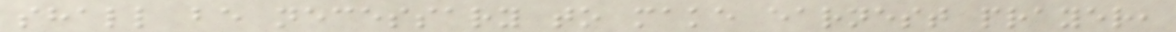shall be necessary to make earnest prayer,
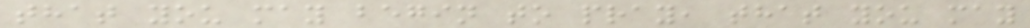that you may begin to pray, that you may
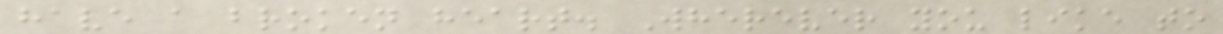have a broken heart. Wherever you like to
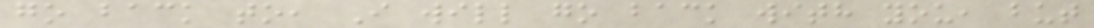go back to, I will go back with you, but
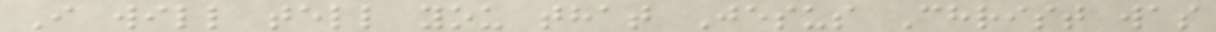I will tell you that Jesus Christ was
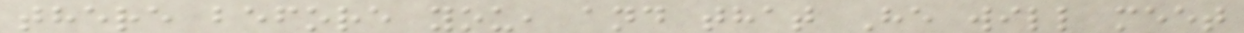there before you, and that He will meet
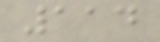114
